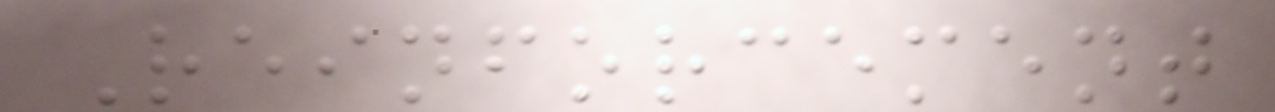Reinforcement
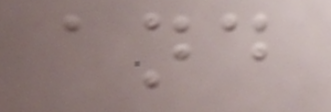and
